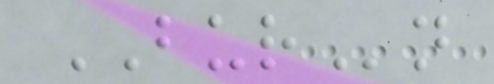BURn
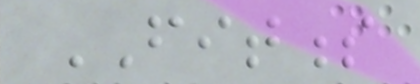FITNESS
